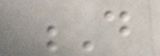D
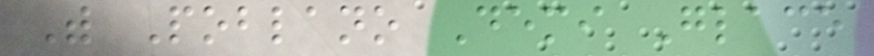With Poblano Demi Glace
